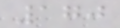170
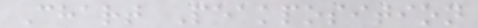Chart Peakposition
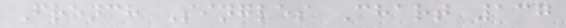French Singles Chart 137
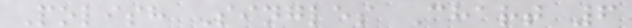Polish Singles Chart 6
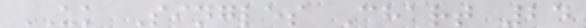UK Singles Chart 24
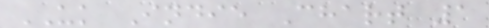UK Indie Chart 1
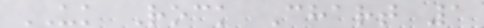UK Rock Chart 1
